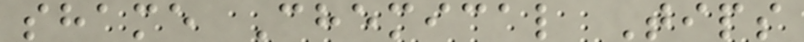shame Chemical Tips
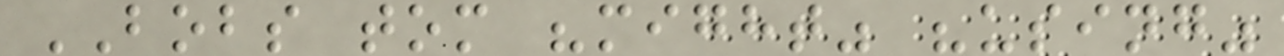BOBS tom "might" "using"
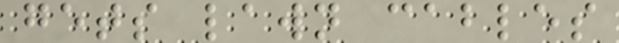gets lawn cables
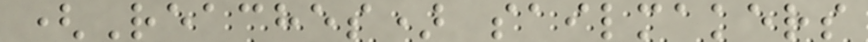(Reaches) sailmakers
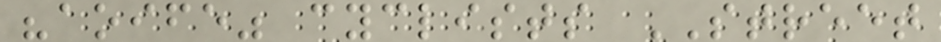"aoife" cyclists STREET
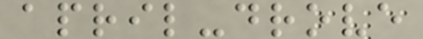april-drove
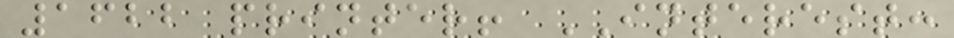1622 printer! INTEREST:
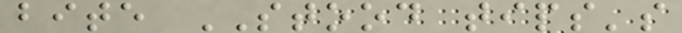bite STOOD tips's
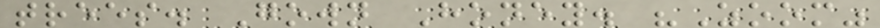trees. Gown Honey. "Zoom"
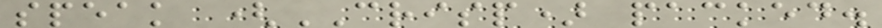speak (CRISP) packed.
